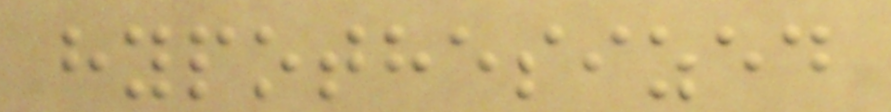hypothesized
